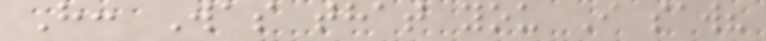H: Was that you I saw?
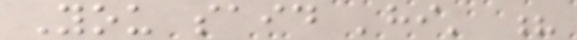You said 'hi' ?
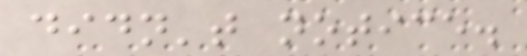didn't notice.
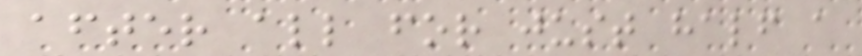after all for just half a
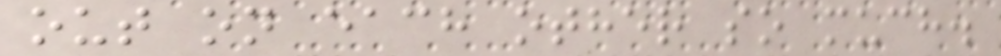out on each other so much.
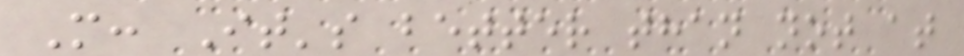M: It's better than not at
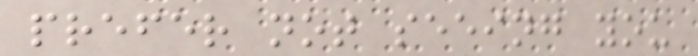prefer not seeing you
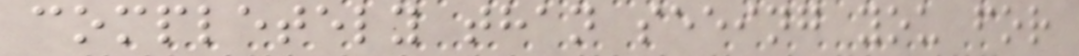completely than seeing you for
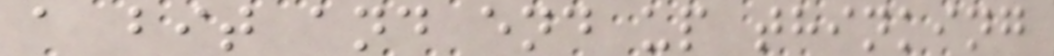a bit and end up thinking
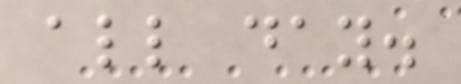all day.
